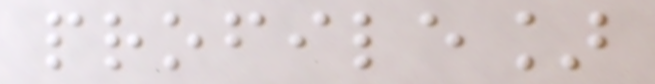profile]
